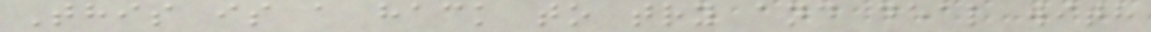This is a hack to try and deal with
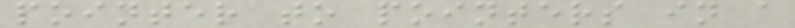pointer to pointers in a
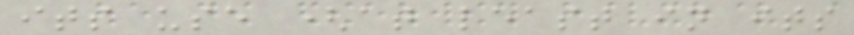its use (at least in its
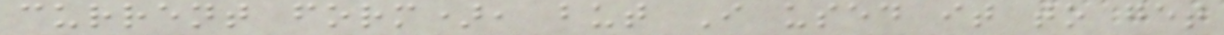current form), but I used it to get
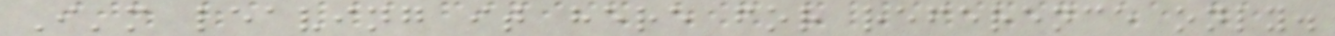I'm leaving it here for reference only.
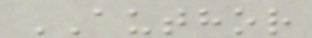AUTHOR
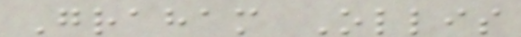Graham Ollis
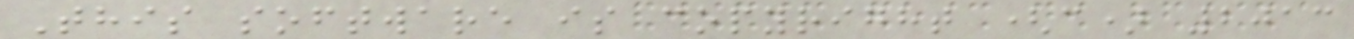This software is copyright (c) 2013
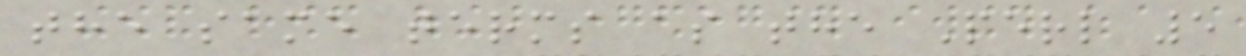the same terms as the Perl 5
